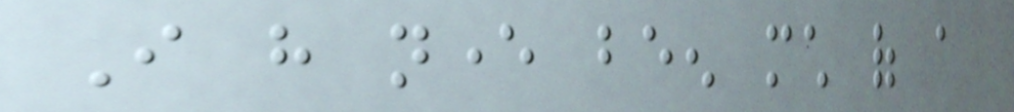I have never been much of a
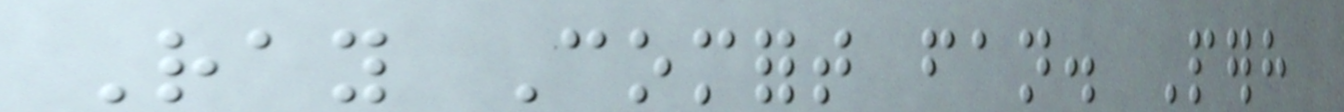Ray Comfort fan. Perhaps
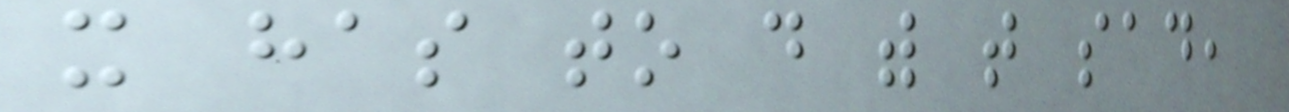it has to do with that sad,
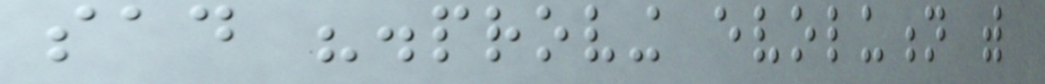sad "disproving evolution with
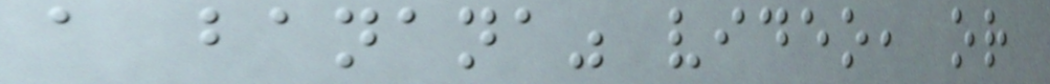a banana" video, or
